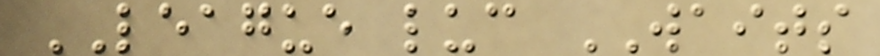LEAGUE luc WAITS
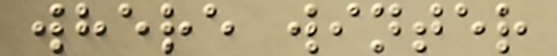where winter
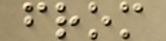from
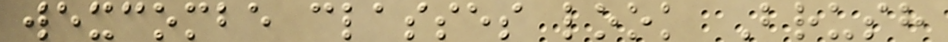wexcombe classes look Brush
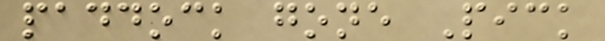paddock gone Pick
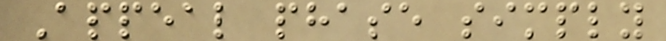Appeal phase simply
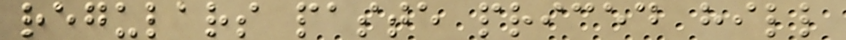regulars paste priced hill
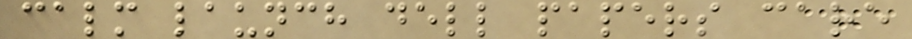calm launch dell papers care
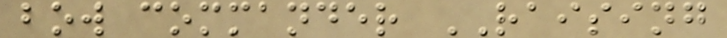bow commander RAISING
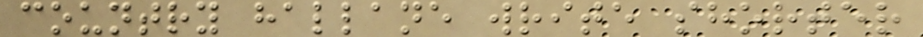country hallane write shorter
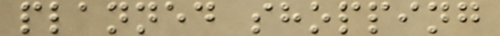planned shopping
